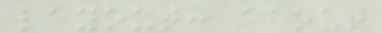layout: about
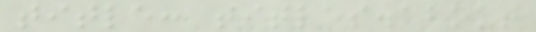title: titles.about
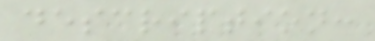description:
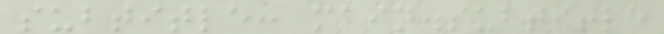subtitle: main.subtitle
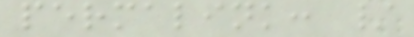permalink: /
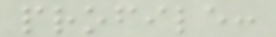profile:
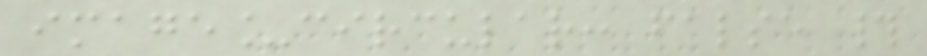image_circular: false #
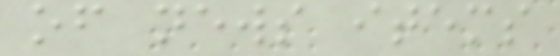of news items
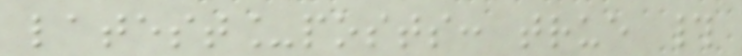latest_posts: true #
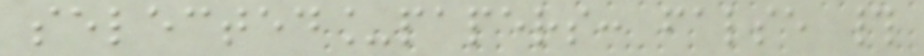selected_papers: false #
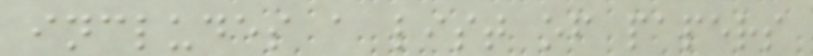includes a list of papers
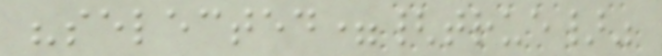"selected={true}"
